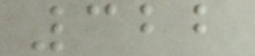322
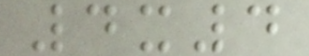4x4
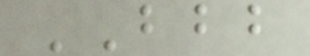BBB
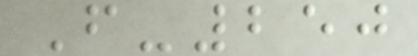F-250
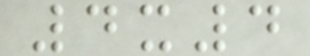4x4
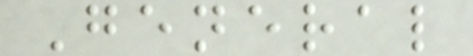General
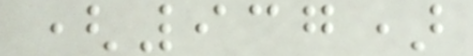(937)
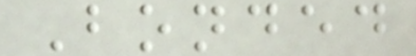Bonded
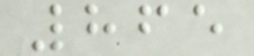865
